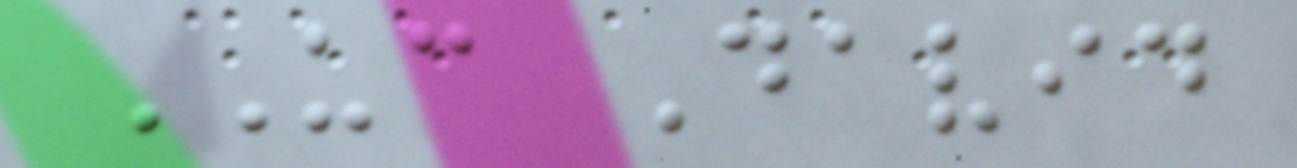UC David
